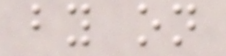by on
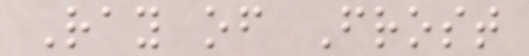Ray of Frost
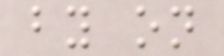by on
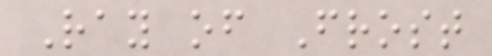Ray of Frost
